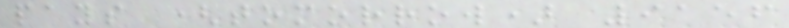pays (tomorrow) 9156
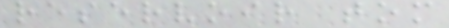reservoir tom
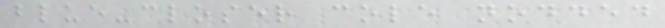blue-closer cole nodded
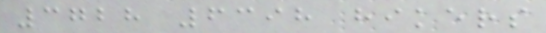3728 6398 hikers
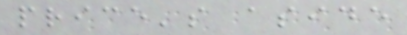price's aside
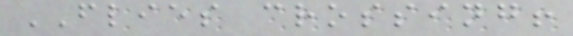FLIES crossing!
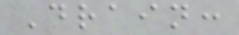Drain:
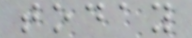today
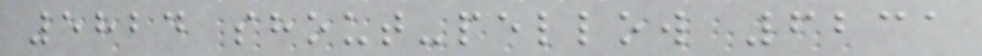5824 shout-pellow 6231
